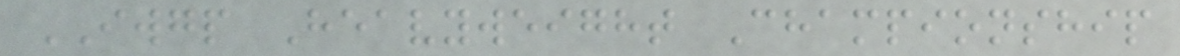IWGP Heavyweight Championship
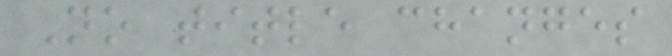No title changes
